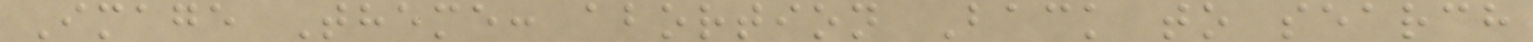Image Theme: abortion Back to search
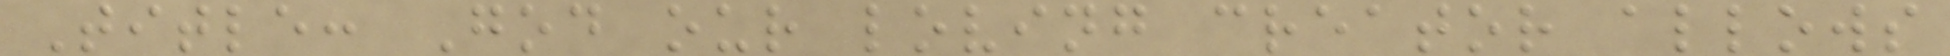Title: God our loving creator allows
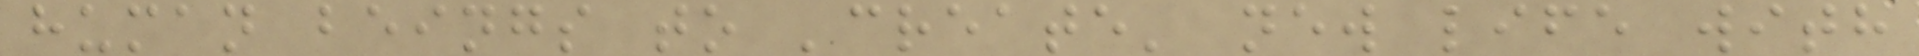human beings to 'create' new life with
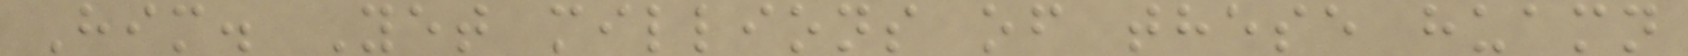Him. Yet millions of these huamn
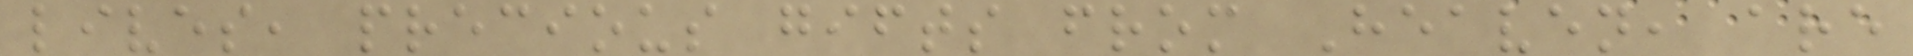lives, precious gifts from Heaven, are
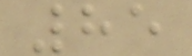85
